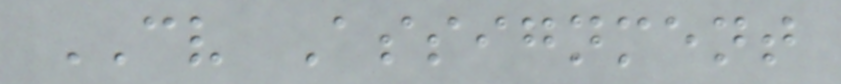CV Assignment
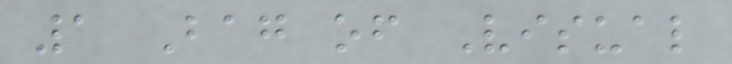1 Bag of Visual
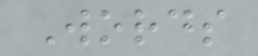Words
